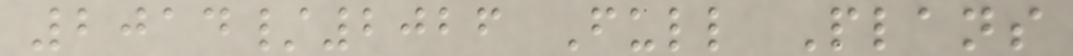2014/2026 Full Plans
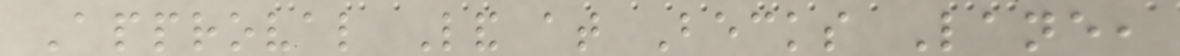Approval Land at Becks Lane,
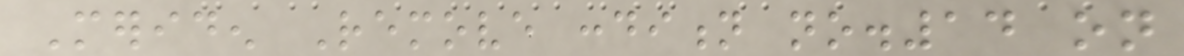Meriden Remove condition no.14 on
